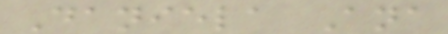Daniela Ana
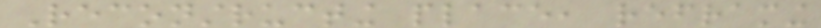Reconstructing place, reframing
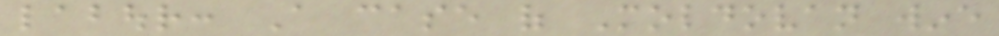labour: A case of Moldovan wine
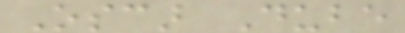Oscar Dube
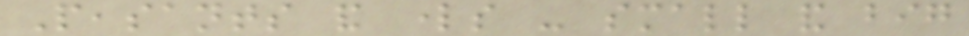Peasants and lords - small and big
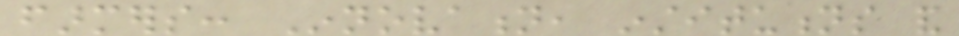farmers: Innovation, institutions and
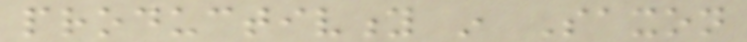productivity in Saxon
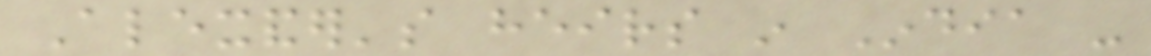Alexander's heirs in India -
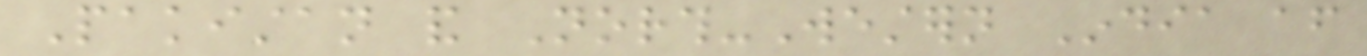Pakistan and North-Western India after
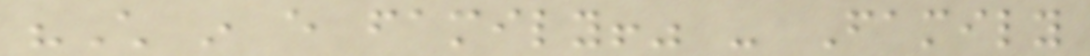"Child in every family!" - Family
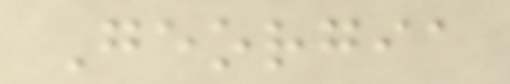Georgia
